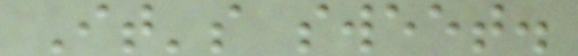It's sweet.
